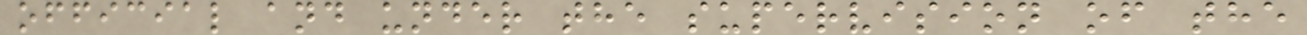official and under the supervision of the
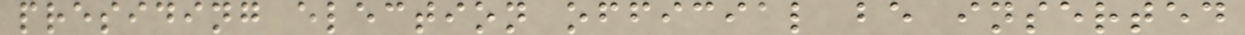presiding election official be inserted
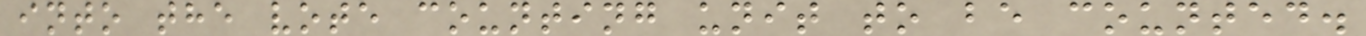into the vote counting unit to be counted.
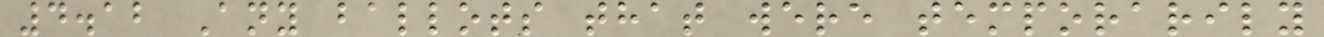4.12 Any ballots that were temporarily
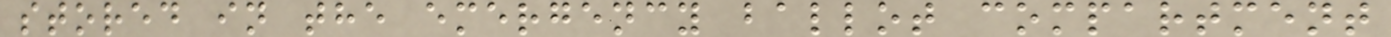stored in the emergency ballot compartment
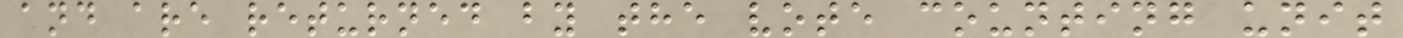and are returned by the vote counting unit
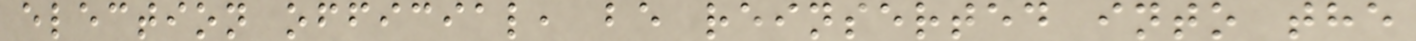election official, be reinserted into the
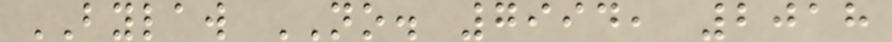BYLAW NO. 7994, 2018
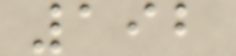192
